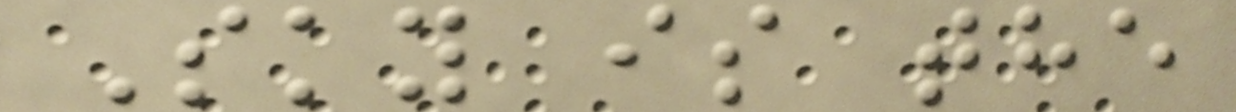Sky is the
